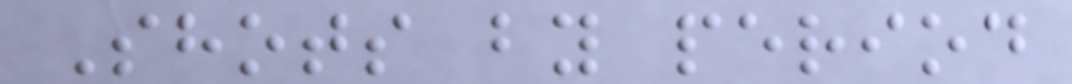Shots by period
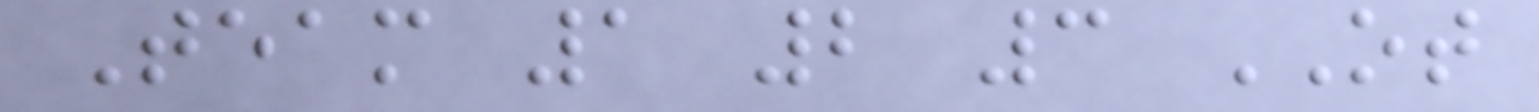Team 1 2 3 OT
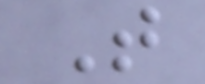T
